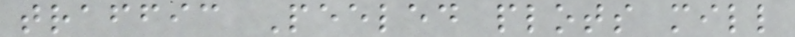traffic Peeled plots mill
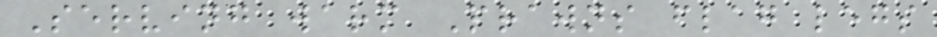Serving warm Prawns flag legs
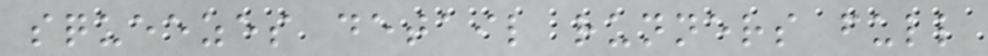squeezes detail runners full
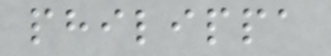philippa
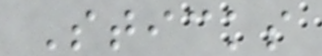Sticks
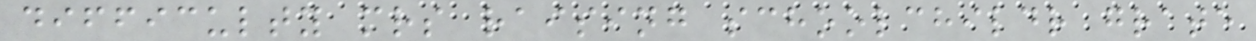difficulty mrs raising schoolchildr grate
